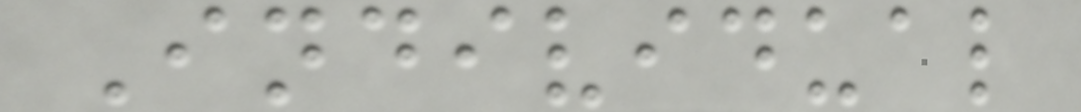Individual
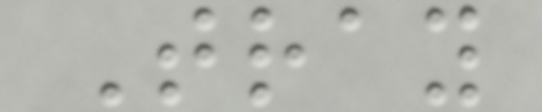Tray
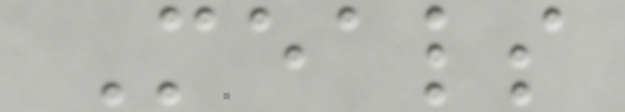Meals
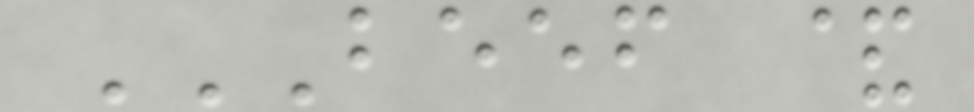BEEF &
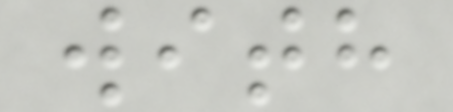with
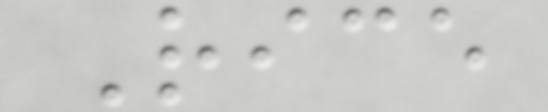Rice
